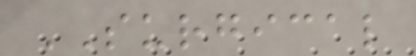SURGICAL
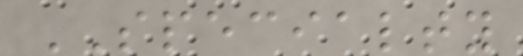SPECIALTY
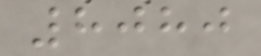8080
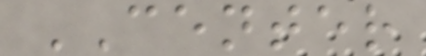CENTER
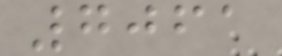7061
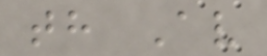th Av
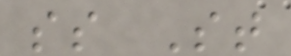ss St
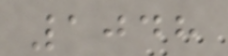1048
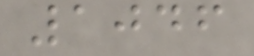1046
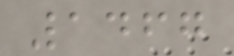1467
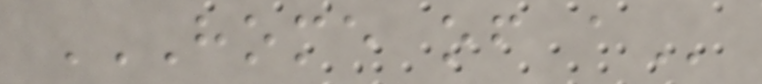HOME OF A
